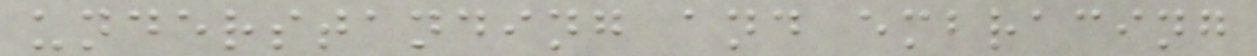understanding and embracing
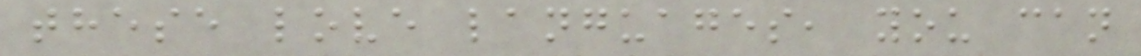these love languages, you can
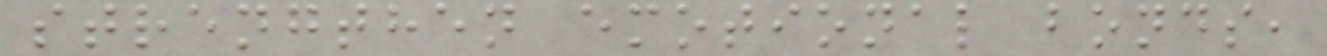strengthen emotional bonds,
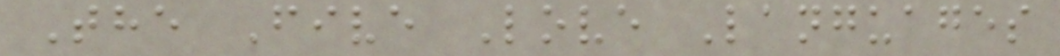The Five Love Languages
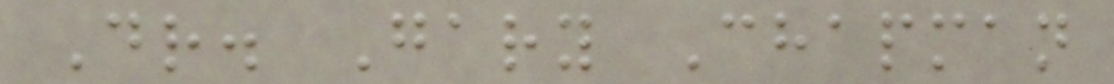Dr. Gary Chapman
